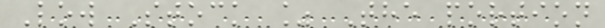Low Stock % The portion
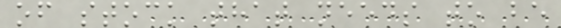of stock that needs to be
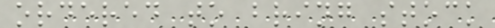ordered to bring stock
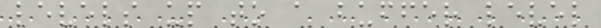levels up to a buffer level
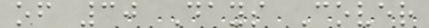of 30 Days Cover
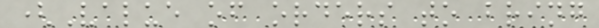(Value of orders to bring
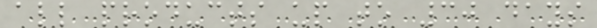all products up to 30 days
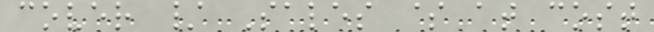cover / Sales $ at cost
